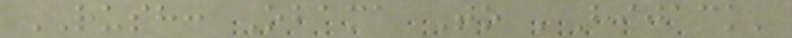RUSH: Obama To 'Hijack'
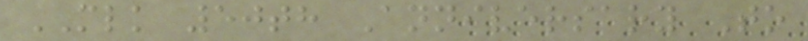MLK 50th Anniversary To
